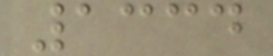1334
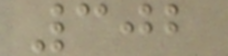302
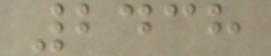2438
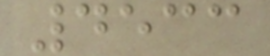4533
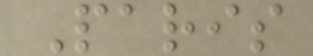Paris
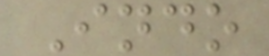Indo
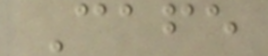Cafe
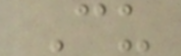Cu
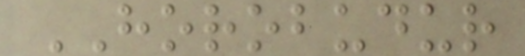HOROBUDUR
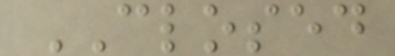CLOSED
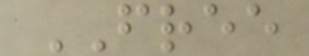FREE
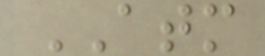ATM
